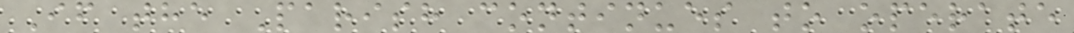If the Parish continues to operate
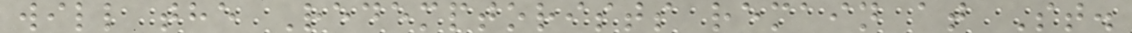will the Redemptorists remain at St.
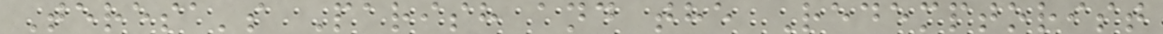Teresa's Parish and the Redemptorist
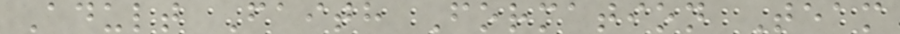Adult Faith Formation Team
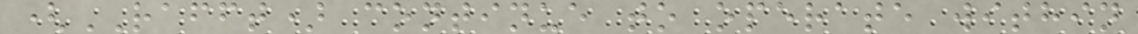(RAFFT) continue to operate within
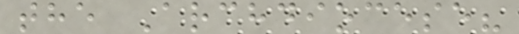the Archdiocese?
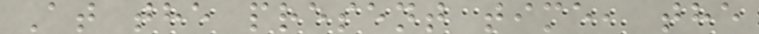At the present time, the
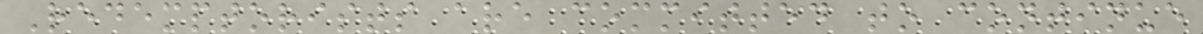Redemptorists are committed to continue
